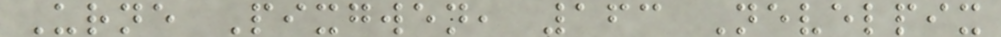Urne Pixgwen, 163 Nevelpix
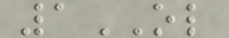1OL
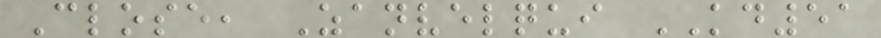Close, Zanvelqui KD51
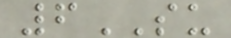6SU
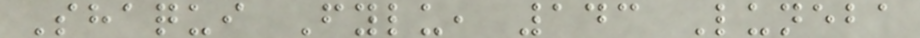Shaqui Fylu, 143 Luneba
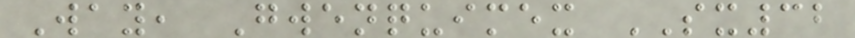Way, Gwenquimex SX32
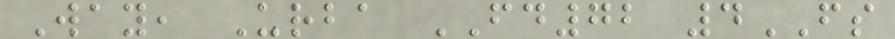Way, Urba FD72 4FS
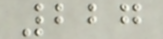227
